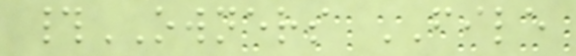#OWNERS FILE
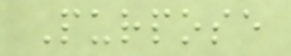Purpose
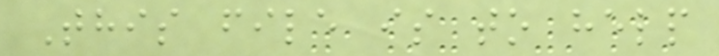This file is to help
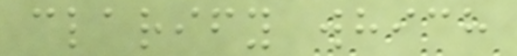clarify which
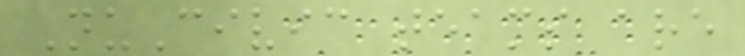NuCivic teams are
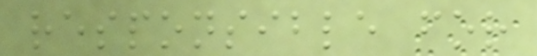responsible for
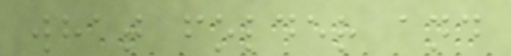what folder and
